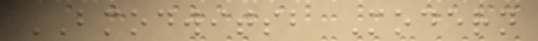BMODWITSB Modern
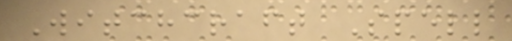Witchcraft Spell
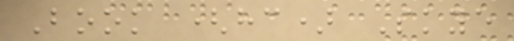Book (hc) Skye
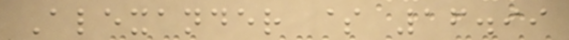Alexander $ 16.99
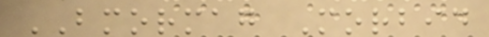BMORMAG Morbid
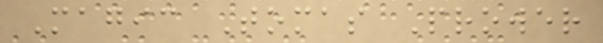Magic Tomas Prower
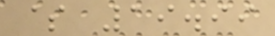$ 19.99
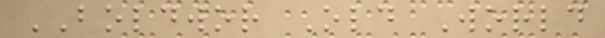BOLDWOR Old World
